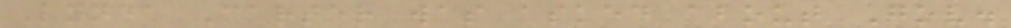Lynda Carter was asked about Gov.
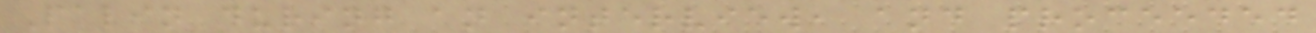Palin during an interview, and proceeded
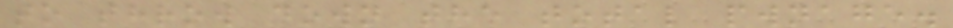to throw down the total pwnage.
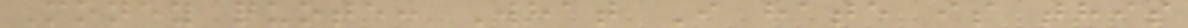Money quote: What I hate is this
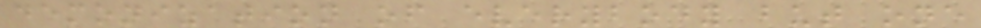demonization of everybody but one
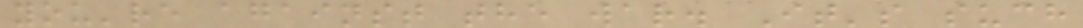you're against the war. It's such
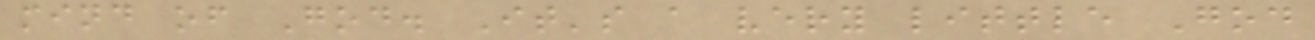mind of God. It's a very little God
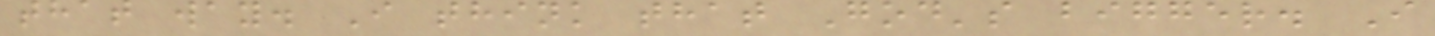that way. I think that God's bigger. I
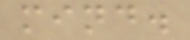mind.
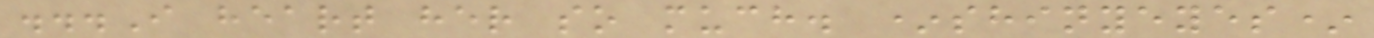...I heart her so much. *shinyeyes*
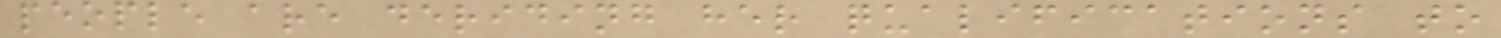people are deriding her qualifications to
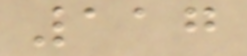117
